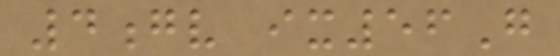4gv ix56G
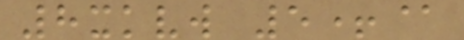8xkvw 5+@
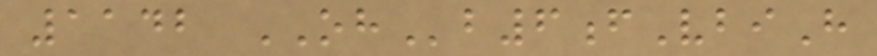1142 OHb6fVbiH
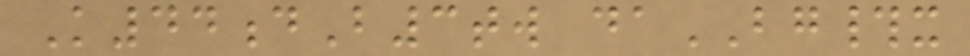K44dB3tw daBG#x
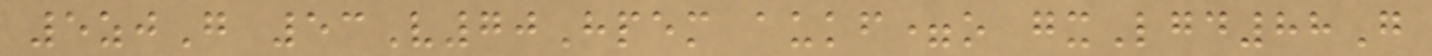5zjG 53V70Hpem aukf=o gxLgd88G
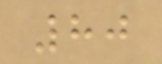80
